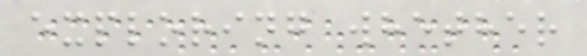exploring whether
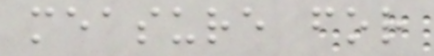measure for
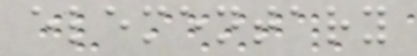elementary
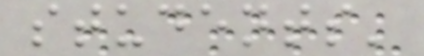students'
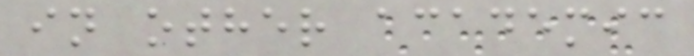in other academic
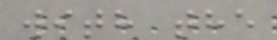with the
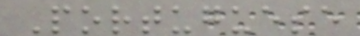Portuguese
